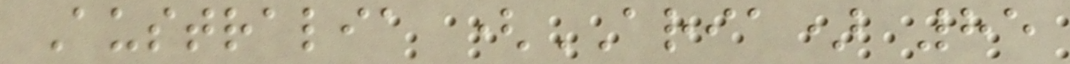Australia (ARIA) 85
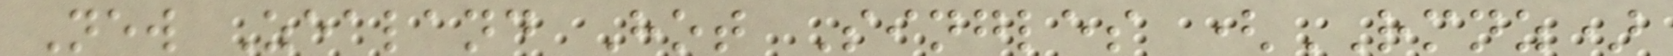New Zealand Hot Singles (RMNZ)
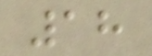18
